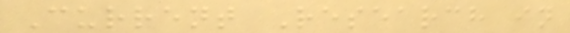Current Research in
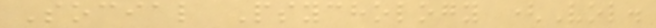Social Psychology (Vol.
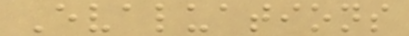Evaluations
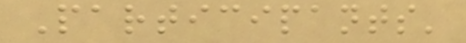Participants'
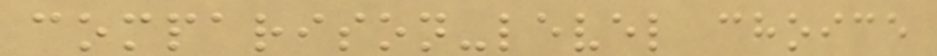comparison-level choice
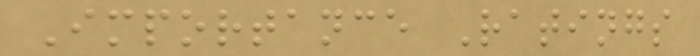Importance Ratings
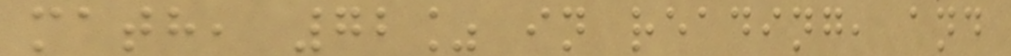math, 72% in reading, and
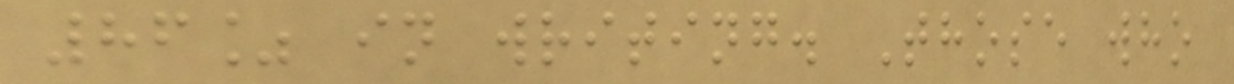86% in writing. Those who
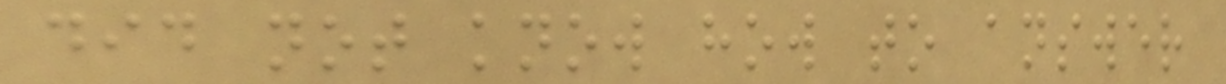did not know how to answer
